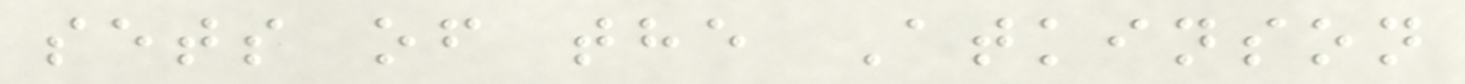sets of the Atkinson
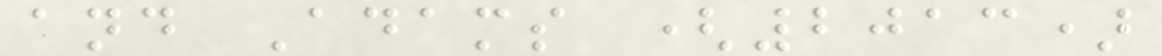and Adams (2013)
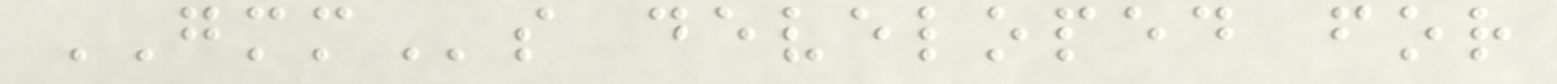GMMs developed for
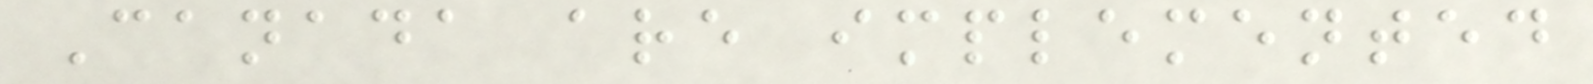Canada are implemented
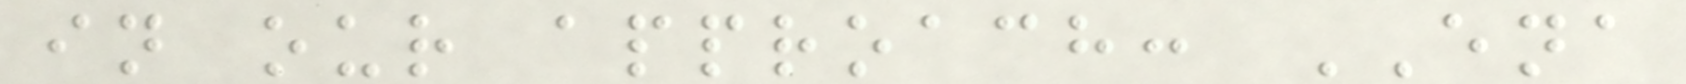in our approach: ENA
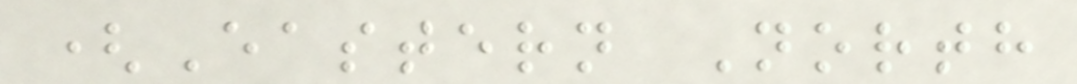(Eastern North
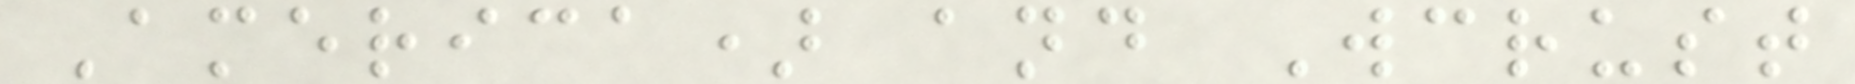America) and Wcrust
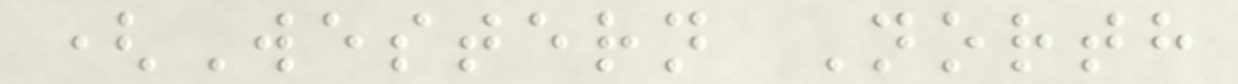(Western North
